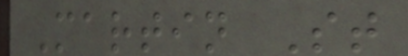Martin St
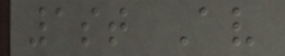1st Av
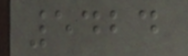5424
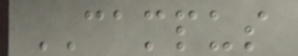CAMPUS
